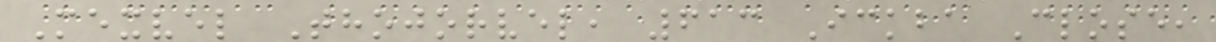Mexvel Thojorvel, 613 Ickba Close,
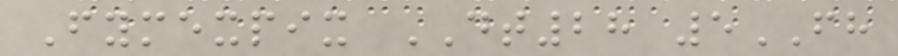Fymexpix DT28 5FH
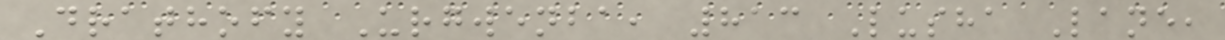Drathofy Urgwenba, 813 Lusha Lane,
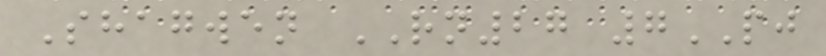Shagwen RN27 7PJ
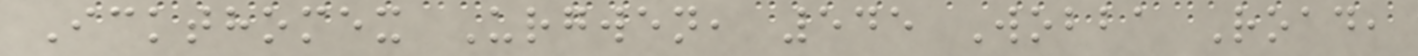Ickthomex Urgwen, 545 Wobba Road,
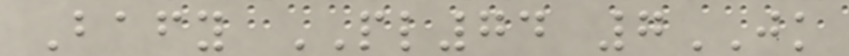Bafy PL74 7JK
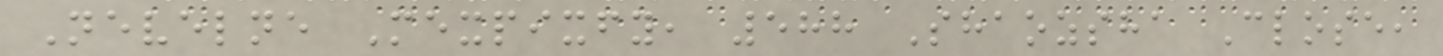Nevelne Mexpixfy, 588 Shaozsha Close,
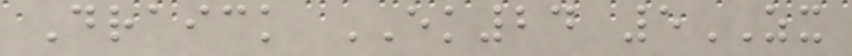Draick EK24 5ZX
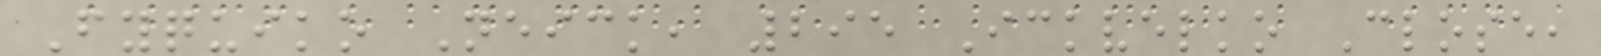Fyquiko Neick, 295 Ickvelko Close,
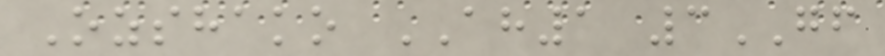Ozshako AH1 3GF
